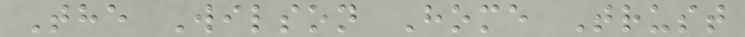The Wilson Home Trust
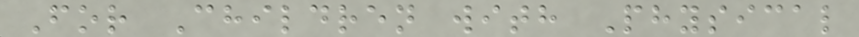For Children with Physical
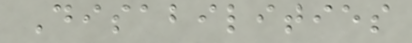Disabilities
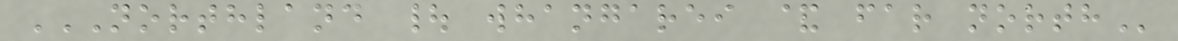NORTHLAND | WHANGAREI & FAR NORTH
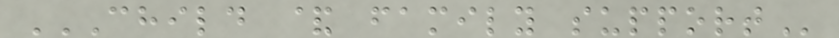CHILD & FAMILY SUPPORT
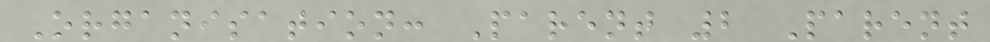Organisation: Parent 2 Parent
